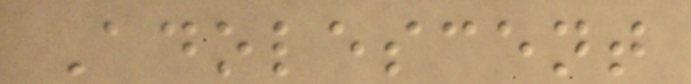Adolescent
